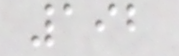192
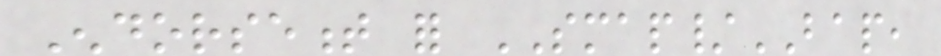Endorsement for SMAP/BAP,
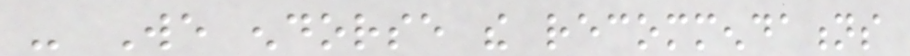- We endorse the recommendations
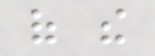of the
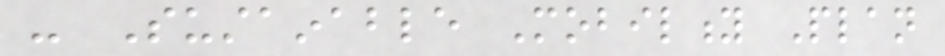- Sustainable Mobility Plan
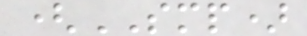(SMP)
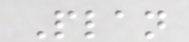Plan
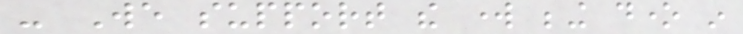- We support the work being done in
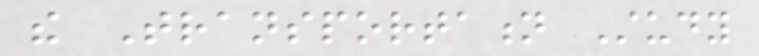the Transportation Study
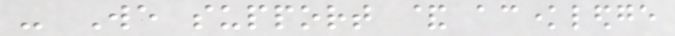- We support & acknowledge
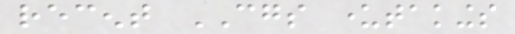recent CGS undertakings
